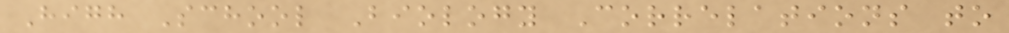High School Biology Correlations to
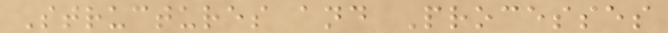Structures and Processes
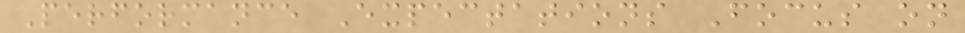Performance Expectations Focus on
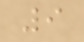9
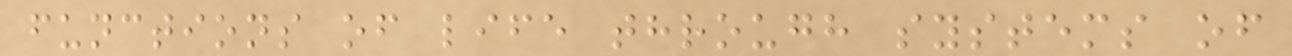functions of life through systems of
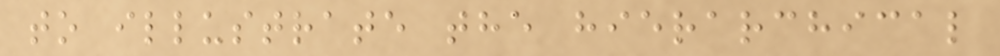to illustrate the hierarchical
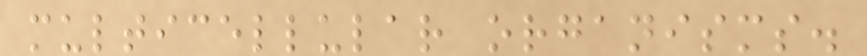multicellular organisms.
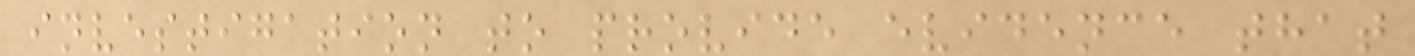investigation to provide evidence that
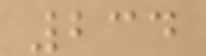234
